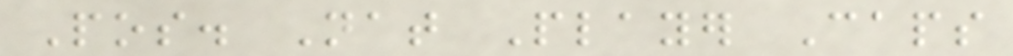Pos. Nat Player Caps
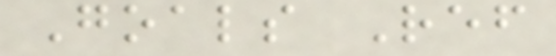Goals Ref
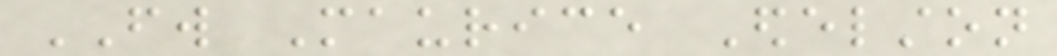FW Maurice Edelston
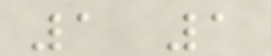1 1
